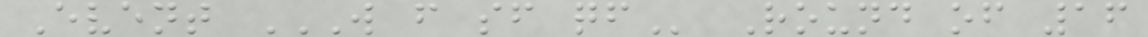Event W F SF QF Round of 16
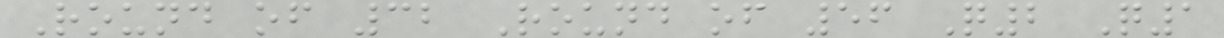Round of 32 Round of 56 Q2 Q1
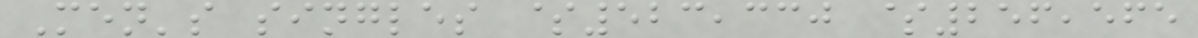Men's singles $523,330 $256,565
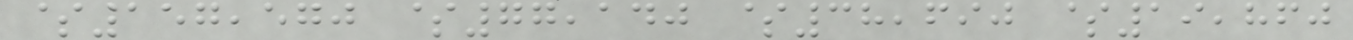$157,570 $77,140 $38,690 $19,860
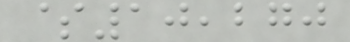$10,270
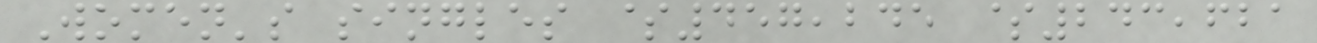Women's singles $457,245 $243,621
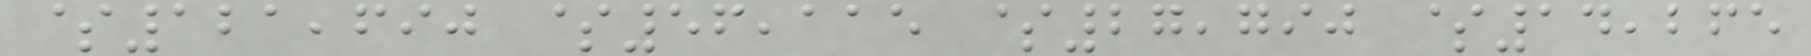$121,690 $56,115 $27,790 $14,265
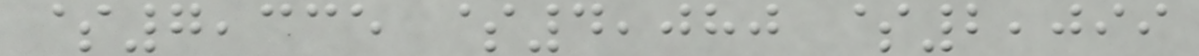$7,335 $4,080 $2,099
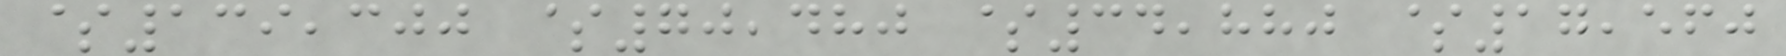$139,300 $70,480 $34,880 $17,560
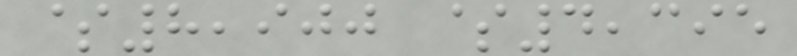$8,900 $4,395
